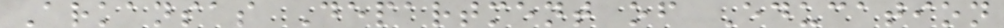Arkansas Department of Education
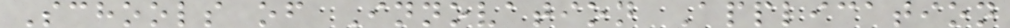Schools of Innovation Application
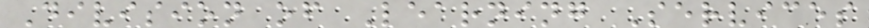Division of Learning Services
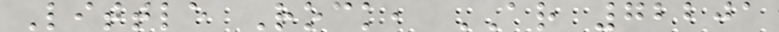Little Rock, AR 72201
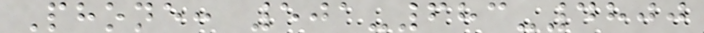Phone: 501-683-4800
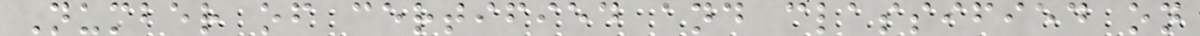Number of certified and classified on
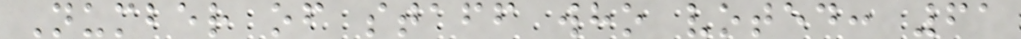Number of staff who voted: 61
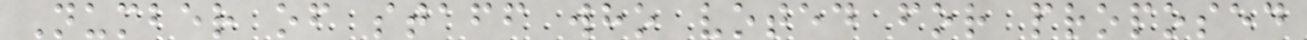Number of staff who voted for proposed
